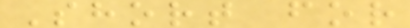Short for
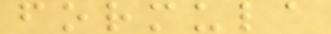formula
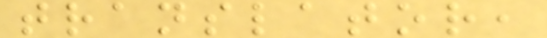translator,
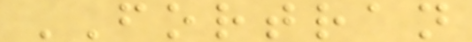FORTRAN
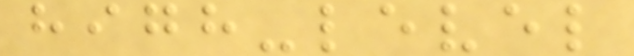high-level
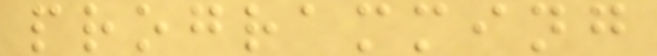programming
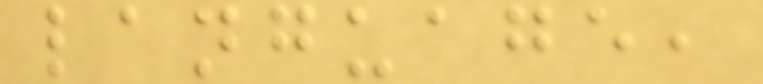language,
